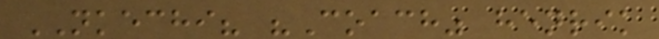NKECHI? "Coach" henrik
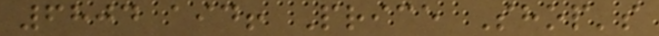6804 aid! Price Shop's
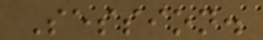Session.
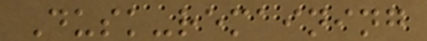Dusk-remaining
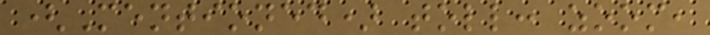(Mentioned) toll: zoom,
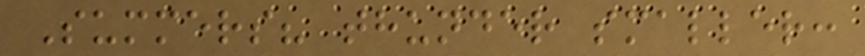Summers? thunder smaller:
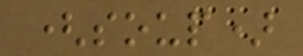(soup)
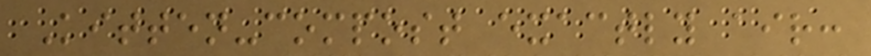Kitten-compost exactly air:
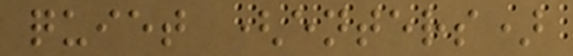quiet (enters)
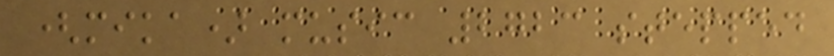(mika) music 2723 stepped
